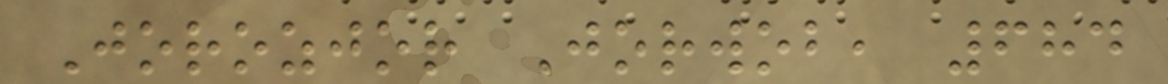Jorozjor Jorwob, 684
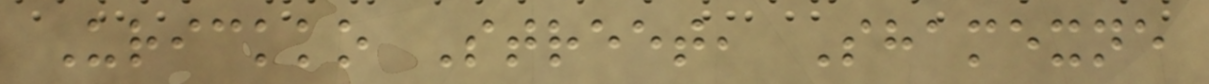Urickko Street, Shamexne
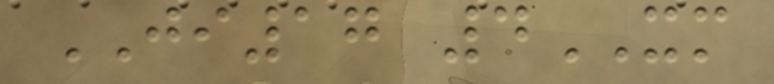JI17 4XM
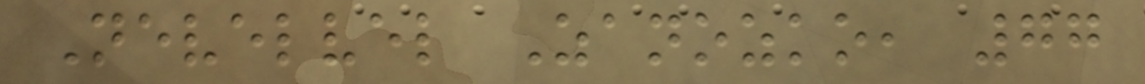Nevelvel Zanozko, 77
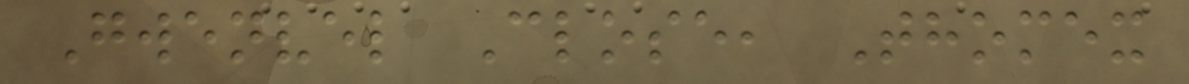Gwenvel Close, Thomex
